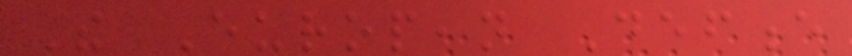The European Defence
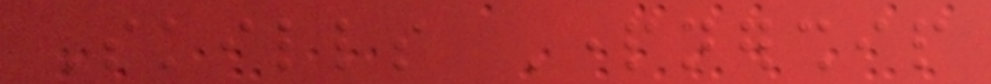Skills Partnership
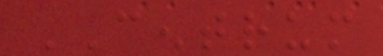CENTRUM
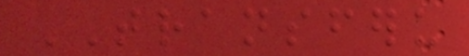TRANSFERU
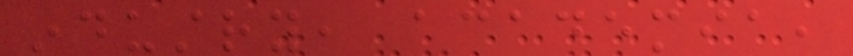industry, academia,
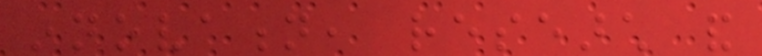innovation, research and
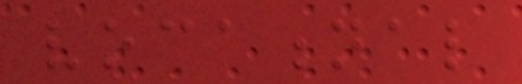vocational
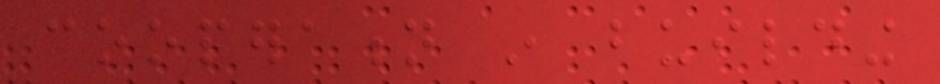cooperation in building
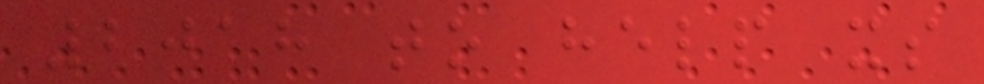2018 to help its
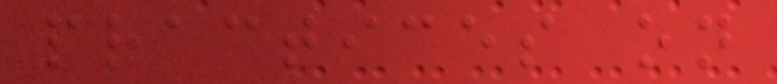practices on
